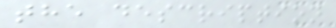the description
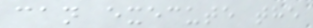can execute the
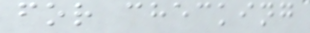for checking
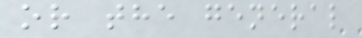or the general
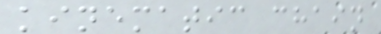kinematic chain
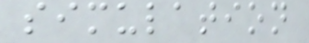simulation
